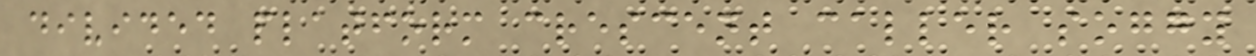divided platform crescent caller soggy
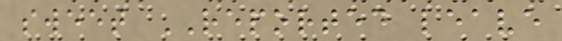sweet REPORTED leave
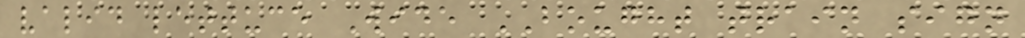valid lettuce Wide BOUGHT train sign
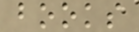books
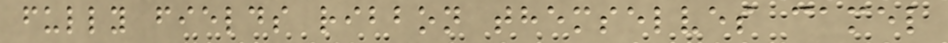fully fields ribbon themselves camel
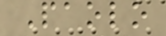Paolo
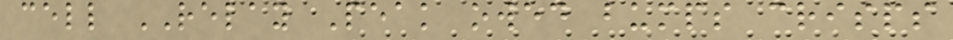cell RELAY Peak owed bumps crisps
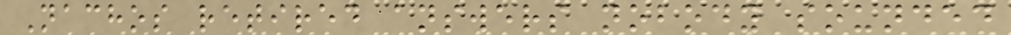Nachos retired answers nobody sounded
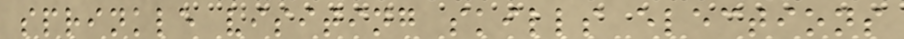sprinkle visiting skills elections
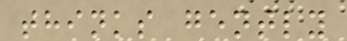thinks gently
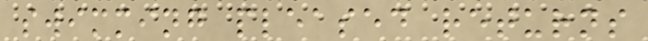swimming pleased returns
